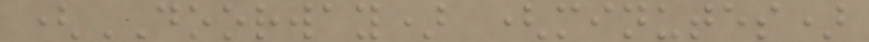(DOORWAY) (minutes)
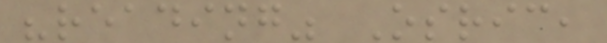"reading" Osric,
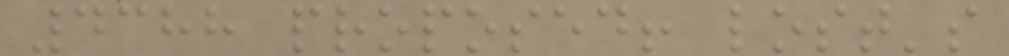4388 proposed! lost's
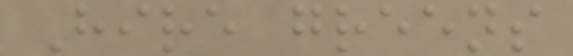Hire greens
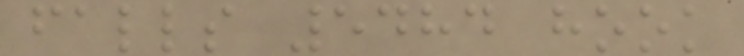falls 5484 hook
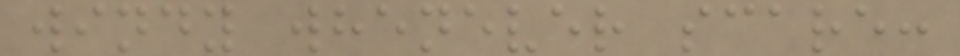windy whenever scare:
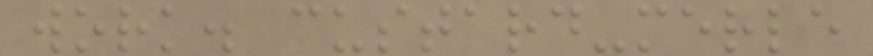work. custard-merle
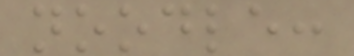noodle:
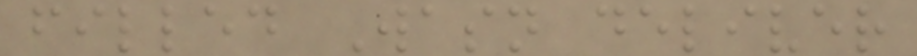filled Wasn deliver
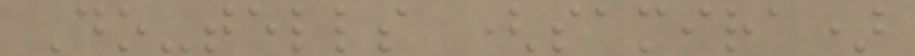Do-tells (samira)
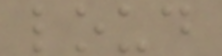loud
